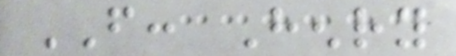FROM: Henry
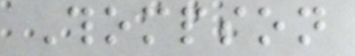Thompson
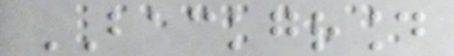BACKGROUND
